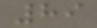89
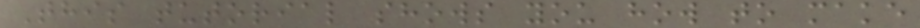This tutorial shows you how to make
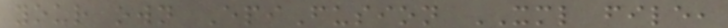your own EpiFusion XML file,
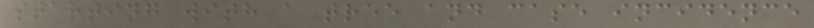starting with a tree and case incidence
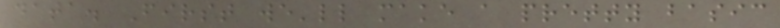data. First we'll make a pretty basic
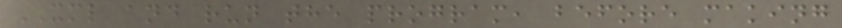XML and run the program, before making
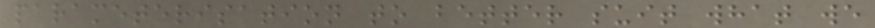parameterisation to better suit what we
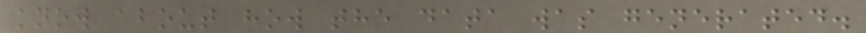know about how the data was generated.
